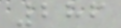286
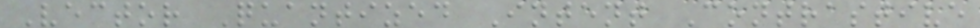Vector Quantized Intent Contrastive
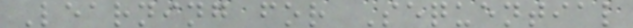Learning for Sequential
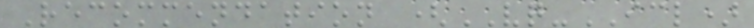Recommendation (VQ-ICL)
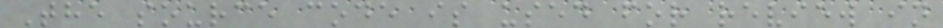The source code is used for review in
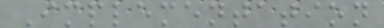Implementation
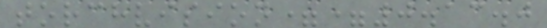torchvision==0.13.0
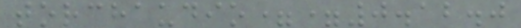torchaudio==0.12.0
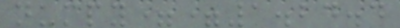numpy==1.24.4
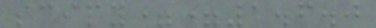scipy==1.6.0
